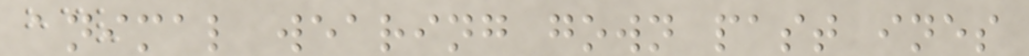animal wearing gown past ines
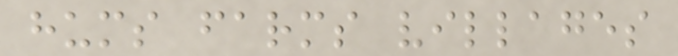hums farms villages
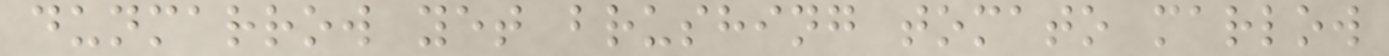dunmarrow yet brushing tomato marlow
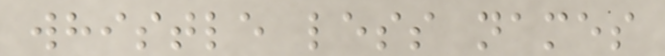whistle less names
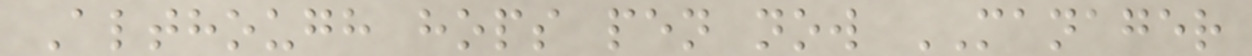Although hops pen now MANAGER
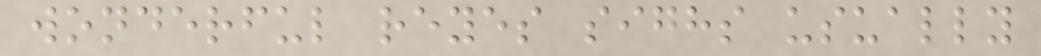wonderful reyes sighs usually
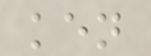ken
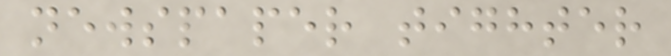newspaper tighter
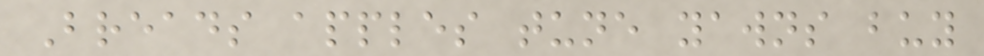Breads apples tune yawns buy
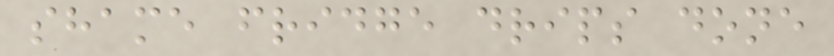shame fridge drips done
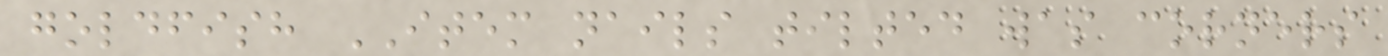goldfish ITEM nails tilted was corners
